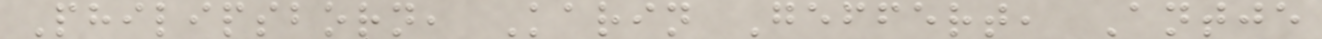Philipsborn, Karin Geffert, Antje
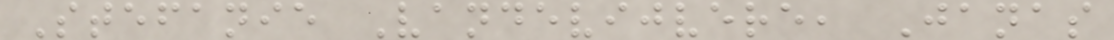Stefanie Vandevijvere, Janas
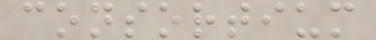consortium
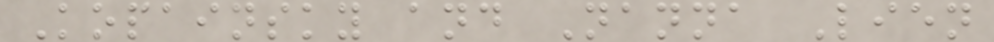Kopainsky and Nanna Lien
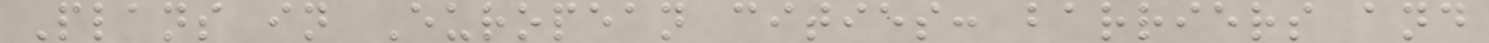Plans in European cities: barriers and
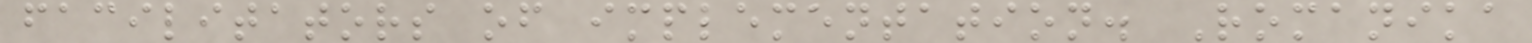facilitators of implementation. Romanika
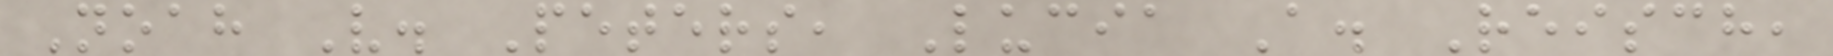Noah V. Peters, Lucia A. Reisch,
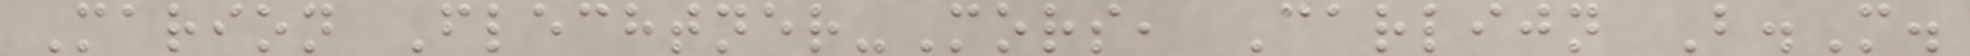Marion Flechtner-Mors, Carlijn B.M.
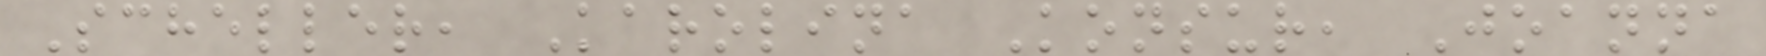Scheller, Karolina Konsur, Joanna
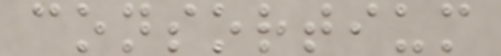consortium
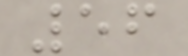56
